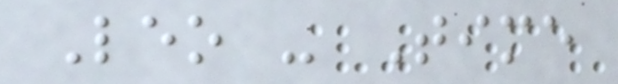Leo - Time
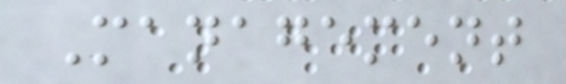Management
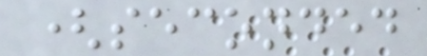(seconded
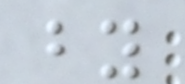by
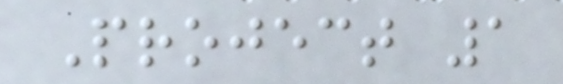Project 1
